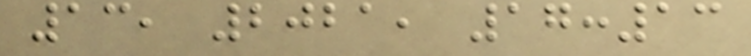13, 2021, 17:13
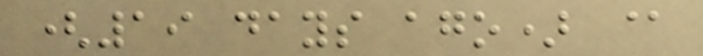(19 days ago) @
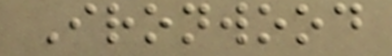Ironwood
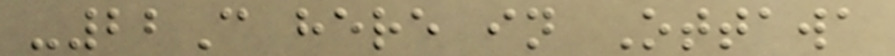-22C here in Ottawa
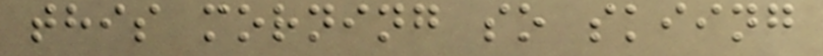this morning so skiing
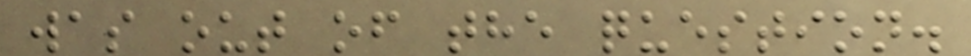was out of the question.
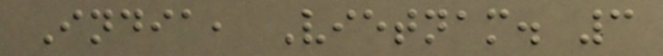India, Vietnam. 3
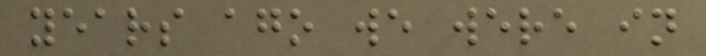years ago we were in
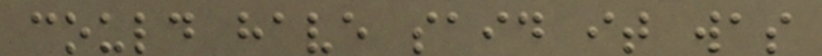could have said it was
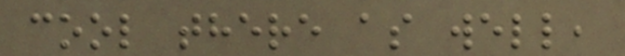cool there as well,
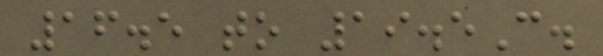16.5 to 19.5C.
